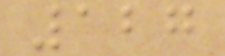127
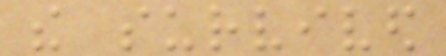the survived
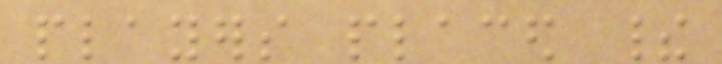players placed their
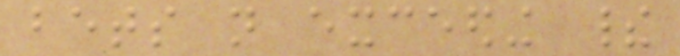bets not exceeding their
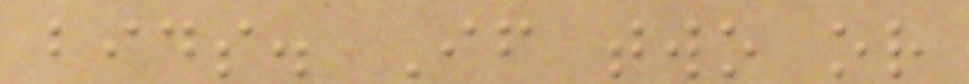bids. If two or
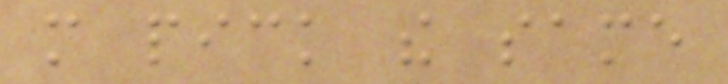more pick the same
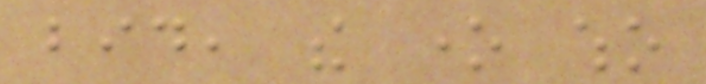bid, the one who
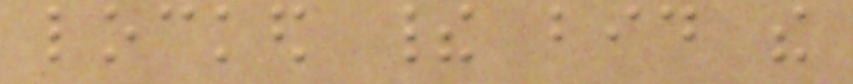locked their bid the
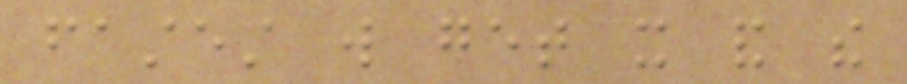fastest will get it and the
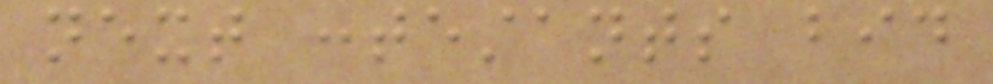next contestants bid
